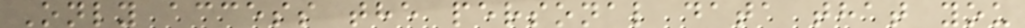Only access the personal data that you
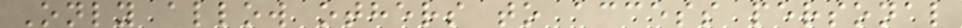Only allow others to access personal
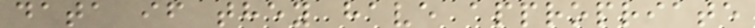data if they have appropriate
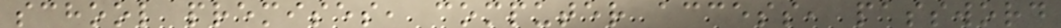school premises, computer access, password
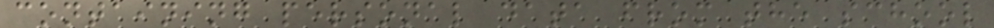containing personal data from the school
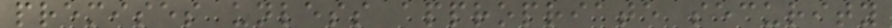premises unless appropriate security
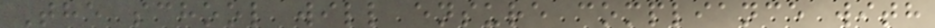The school will ensure compliance with
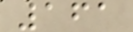161
